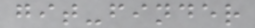git-finder
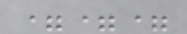===
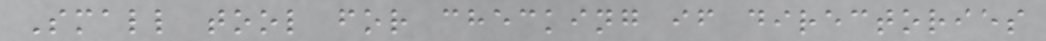Small tool for checking if directories
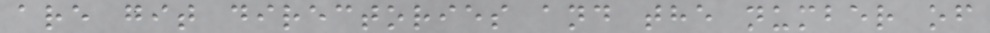are git directories and the number of
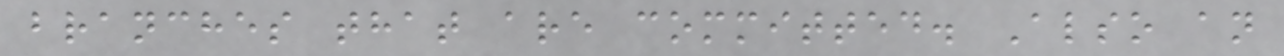branches that are committed. Also an
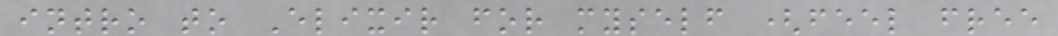intro to Elixir for myself (feel free
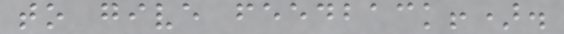to give feedback!).
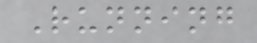Running
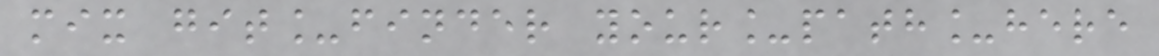mix git_finder your_path_here
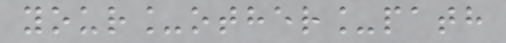your_other_path
